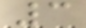3
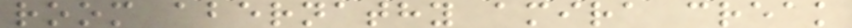room abernathy amira creak
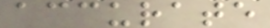accurate
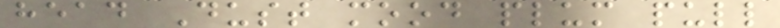head Dust mood plum pull
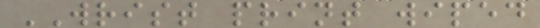WRIST print wiped
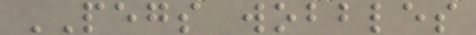PEGS wobbles
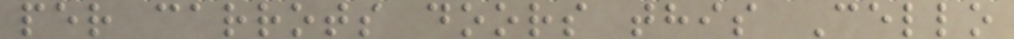per carrots doors this Cello
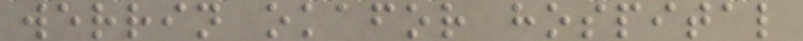werrin okafor hospital
